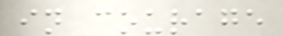in courage
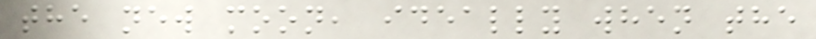the new moon, ideally when the
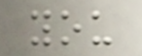you
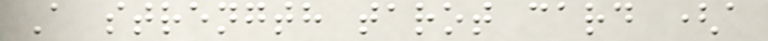A strength tarot card (a
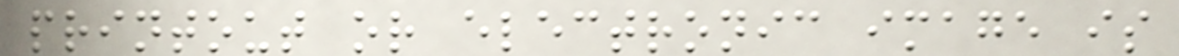printout or electronic image is
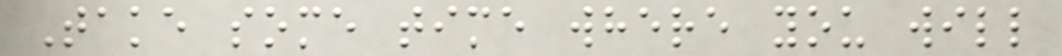Take some time where you will
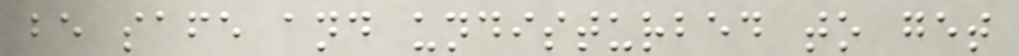be safe and undisturbed to get
